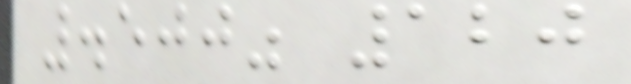.500" 120
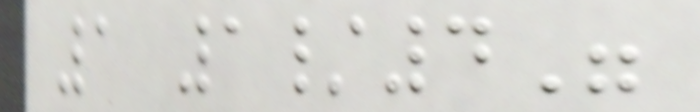1 1/4"
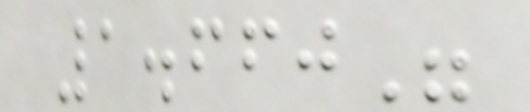1.660"
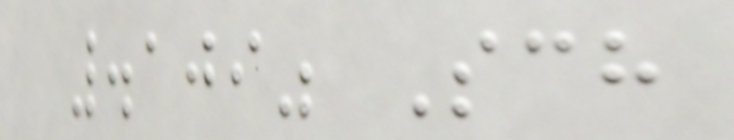.109" Sch
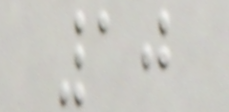10
